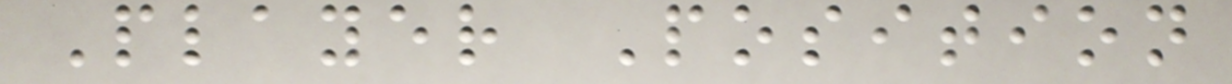Player Position
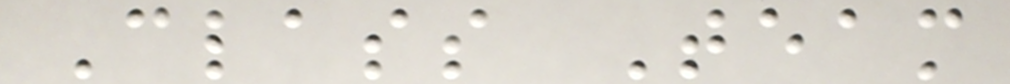Class Team
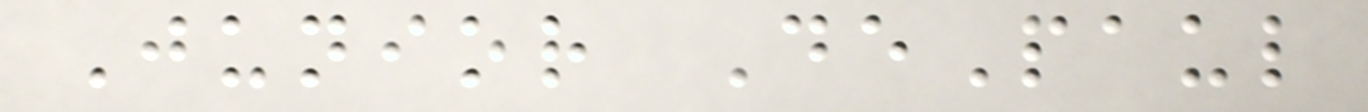Junior DePaul
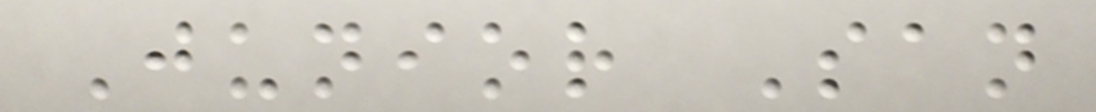Junior San
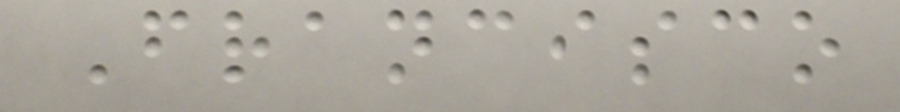Francisco
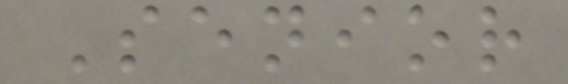Senior
